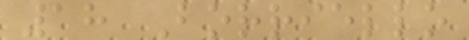18 Borriello
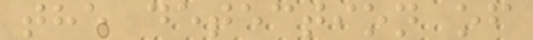the detection of
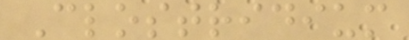Clostridium
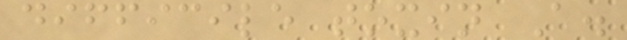difficile toxin A.
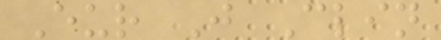Eur J Clin
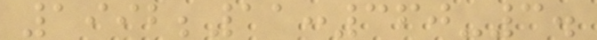1992;11:360-3.
